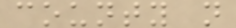county n
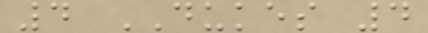4 DUKES 4
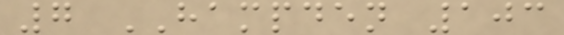7 HAMPDEN 103
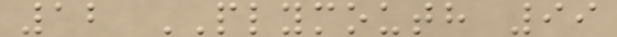12 PLYMOUTH 99
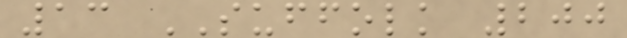13 SUFFOLK 200
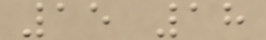15 18
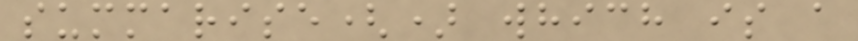summarise() which is a
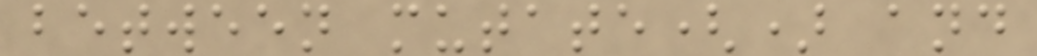between mutate() and
